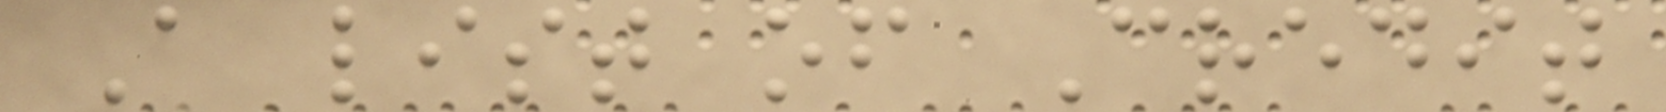A list of Credit
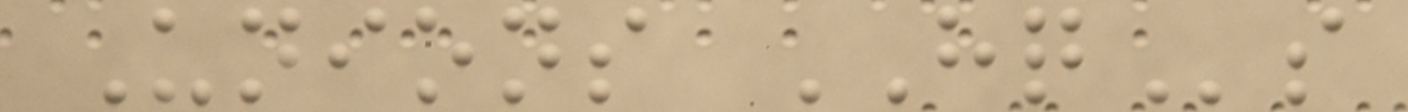Unions HQs
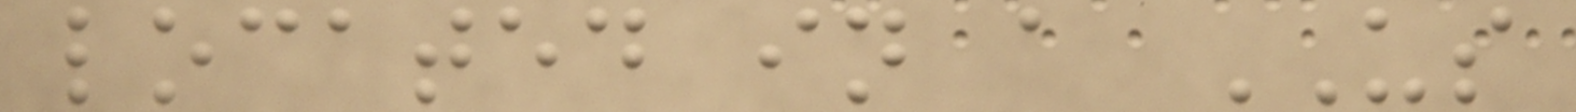located in a US
